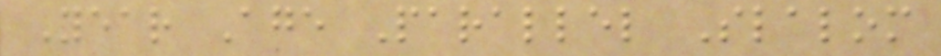Year Age Parallel Slalom
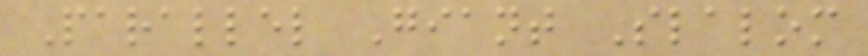Parallel Giant Slalom
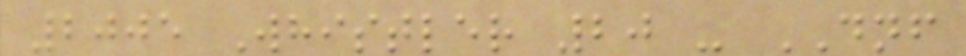2005 Whistler 20 - DNF
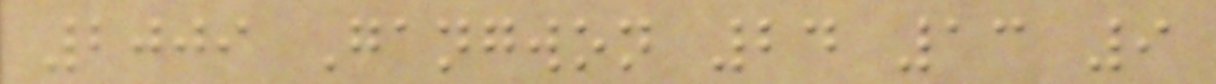2009 Gangwon 24 13 9
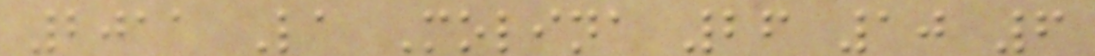2011 La Molina 26 10 6
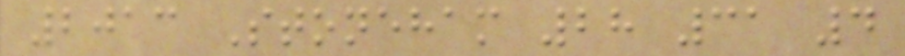2013 Stoneham 28 31 4
